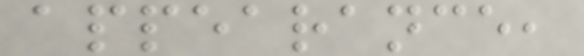appearance,
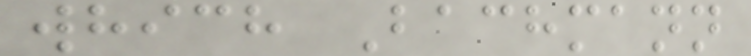which Bachmann
